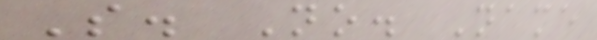S. No. Name
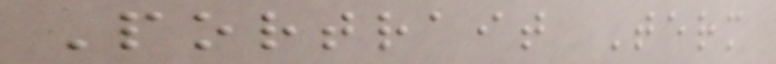Portrait Term
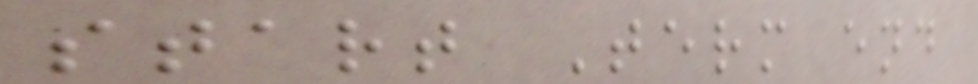start Term end
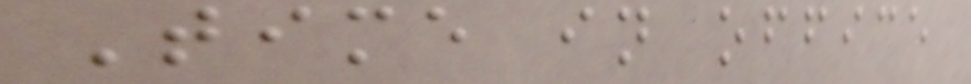Time in office
